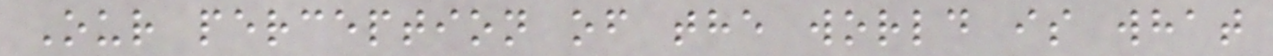Our perception of the world is what
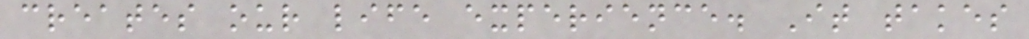creates our life experience. It takes
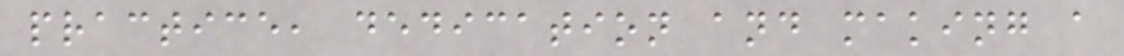practice, dedication and making a
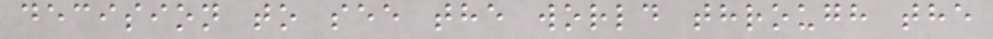decision to see the world through the
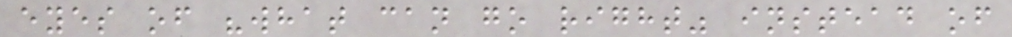eyes of "what can go right" instead of
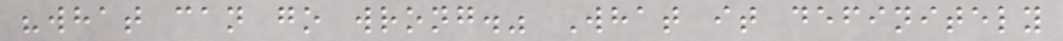"what can go wrong." What it definitely
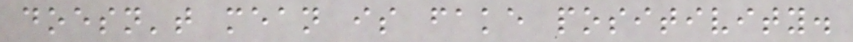doesn't mean is fake positivity.
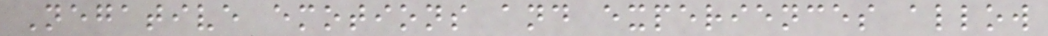Negative emotions and experiences allow
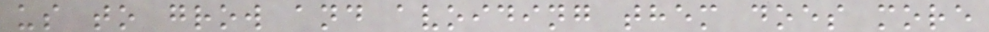us to grow and avoiding them does more
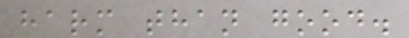harm than good.
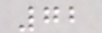72
